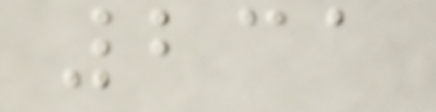231
